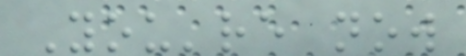You're now
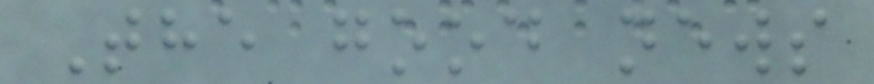The good news
